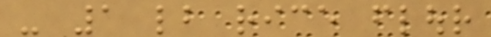- 1 lb rice flour
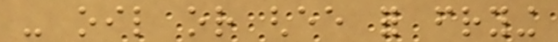- oil or ghee for frying
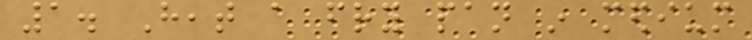1. Heat a fry pan in medium
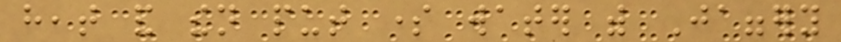heat and then put some water with Jaggery
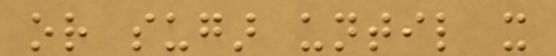or sugar until it
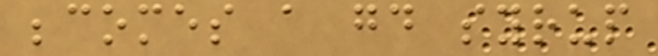becomes a good syrup
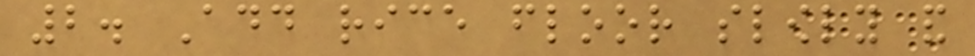2. Add rice floor slowly and
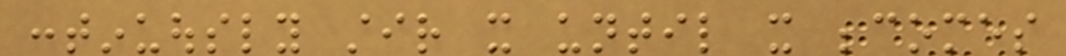continuously stir it until it becomes
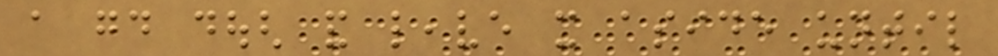a good dough and leave it aside until
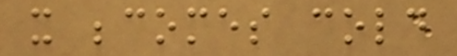it becomes cold
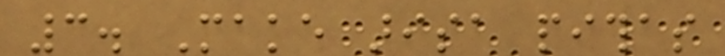3. Make arisa pithas
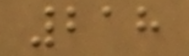218
